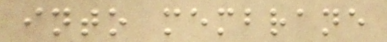into membrane
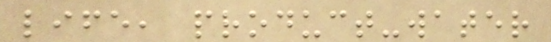life, product-water
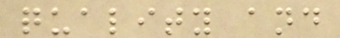quality and
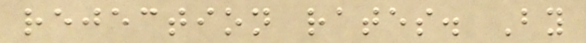rejection rates. By
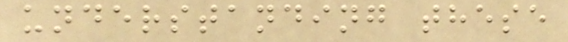understanding these
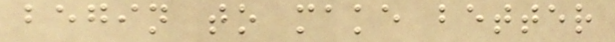begin to make better
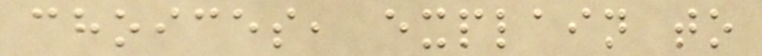choices, explain to
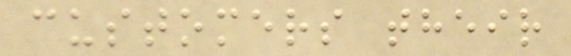customers their
